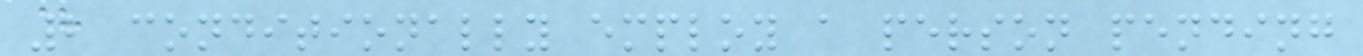2 conditionally employ a person pending
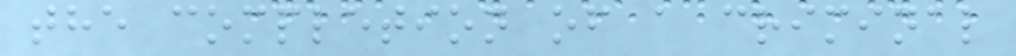the completion of a criminal
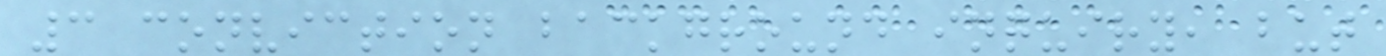3 conviction background inquiry, but
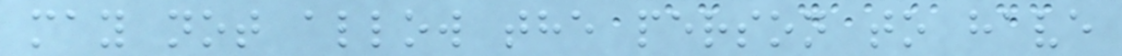may not allow the person to have
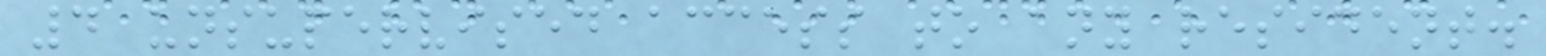4 unsupervised access to any resident.
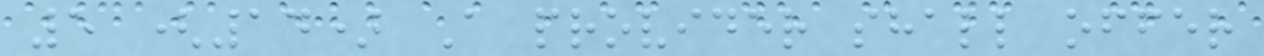5 (14) A provider shall offer
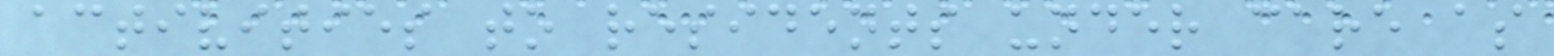activities to residents under care as
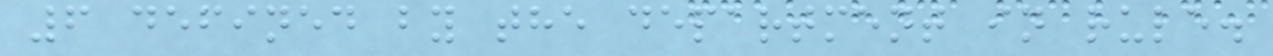6 defined by the department in rule.
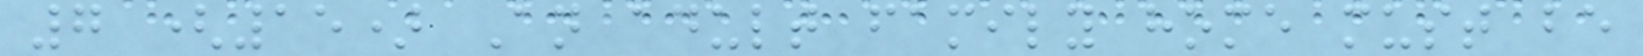7 (15) An adult family home must be
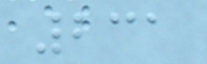231
